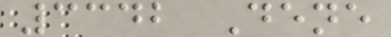3342 Dene
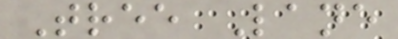Tree Lane
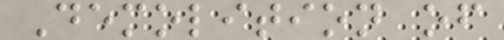Demolition of
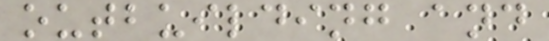outbuilding and
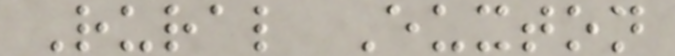Rural Euxton
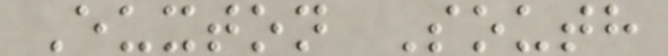Euxton South
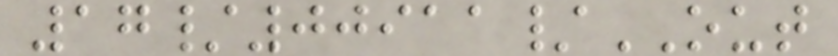17/00911/OUT
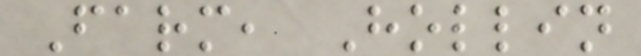Farm, Hollin
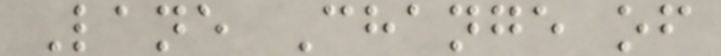Lane Change of
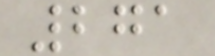271
